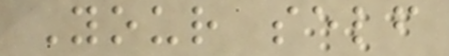Your self
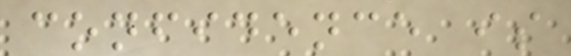confidence is
